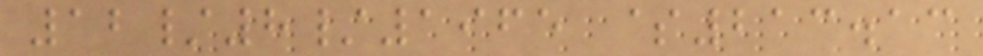12/8/1965 $213.13
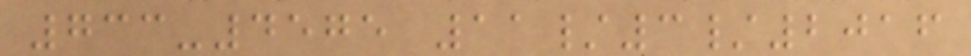733-4575 11/3/2016
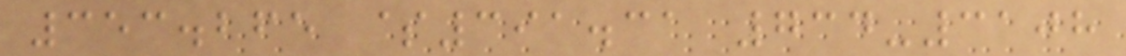353.265 $391.31 734-3108
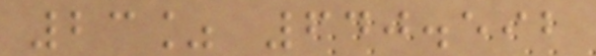23% 640.592
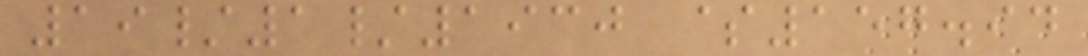19/1/1930 $157.94
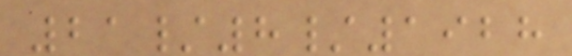21/8/1928
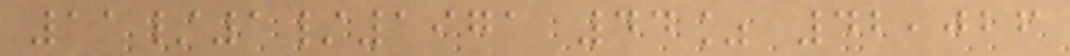11/1/1971 44% 42,026
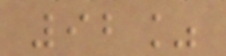92%
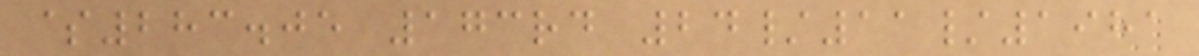$283.05 173rd 24/11/1981
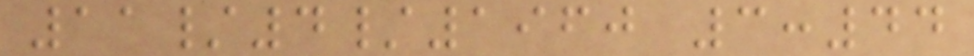11/4/1960 3:44
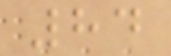84
